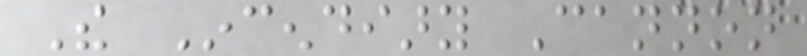The Incendiary Cannon
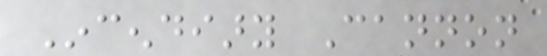Incendiary Cannon
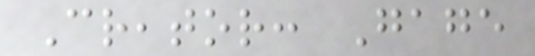Creator: Gage
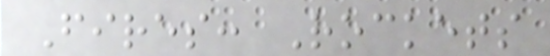Fires: Rockets
